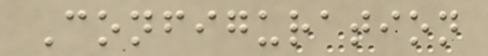Configuration
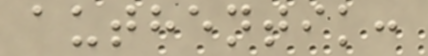authentik:
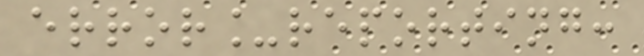error_reporting:
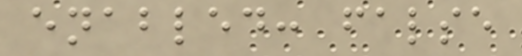enabled: false
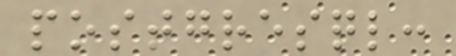postgresql:
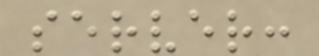server:
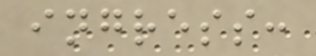ingress:
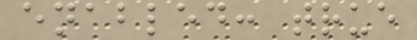enabled: true
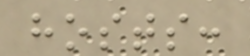hosts:
